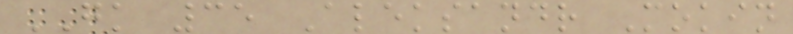GK 35 Aleksandr Mokin
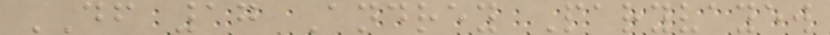DF 17 Andrey Paryvayew
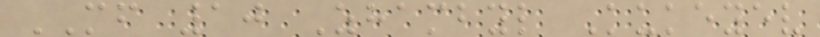MF 10 Zhambyl Kukeyev
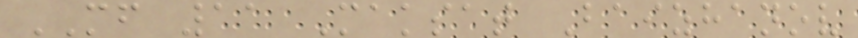MF 11 Maksat Baizhanov
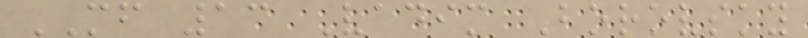MF 13 Vadim Borovsky
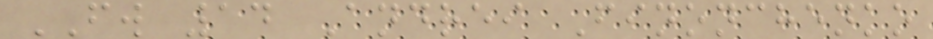FW 14 Andrei Finonchenko
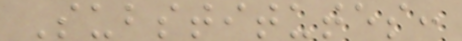Substitutes:
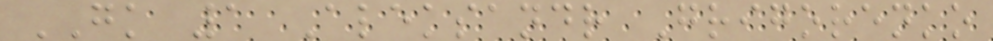GK 1 Aleksandr Grigorenko
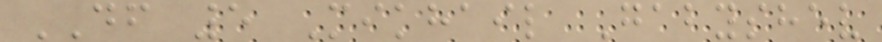DF 5 Mikhail Gabyshev
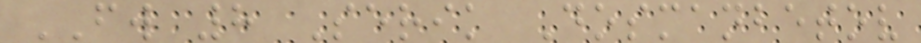FW 8 Serik Dosmanbetov
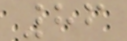86
